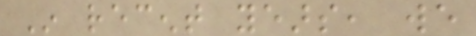In recent years, we
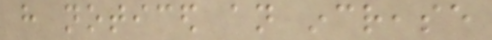have noticed an increase
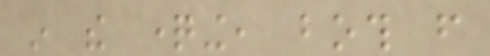in the questioning, both from
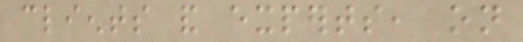clients and experts, on
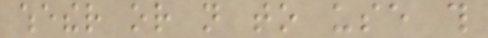whether or not to use this
